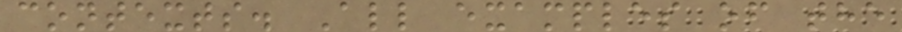contexts. All examples of the
